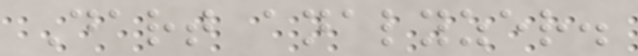Dart analyzer.
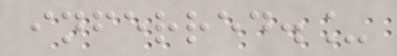inferred._
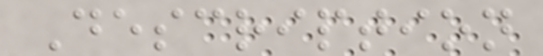Description
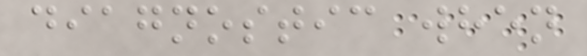diagnostic when
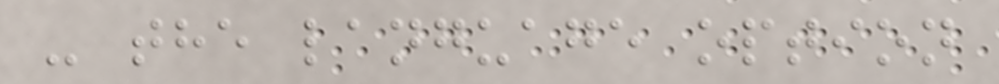- the language option
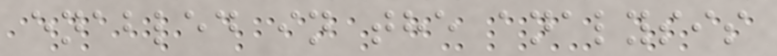enabled in the analysis
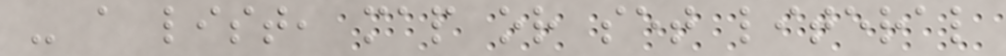- a list, map or set literal
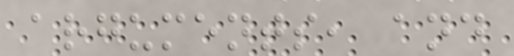arguments, and
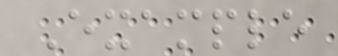Example
